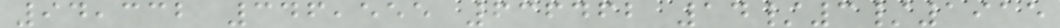94,332 346,555 636462 14/3/1915
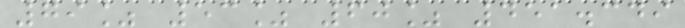79% 53% 60% 451.349
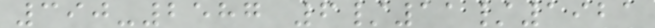390-2587 6/11/1921
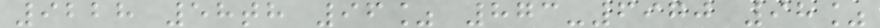9228 58th 96% 873-6970 98%
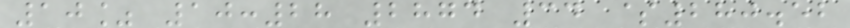10% 10:28 2874 34 $280.52
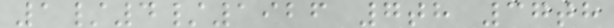1/4/1926 7th 37th
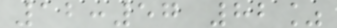12:57 82%
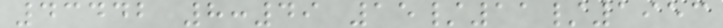43442 8:49 15/11/1953
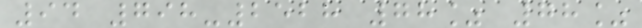94 798-2528 78% 78%
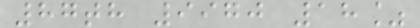87th 9970 18%
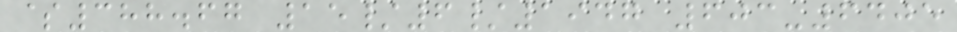$388.67 15/6/1947 603-6405
